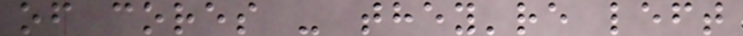of cores - they're left
